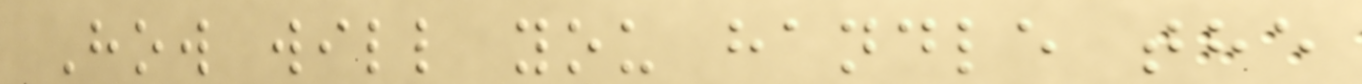How will you handle the
